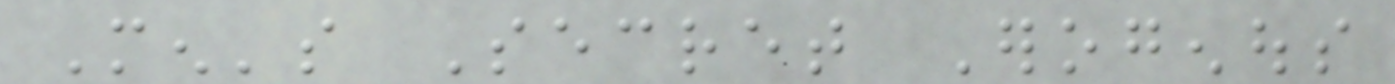Men's Secret Erogenous
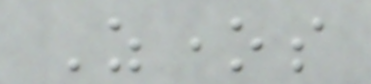Zones
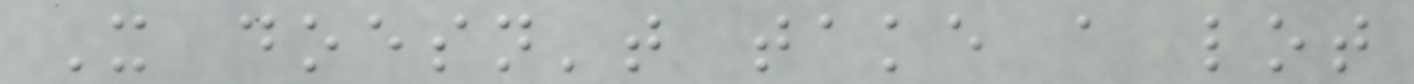It doesn't take a lot
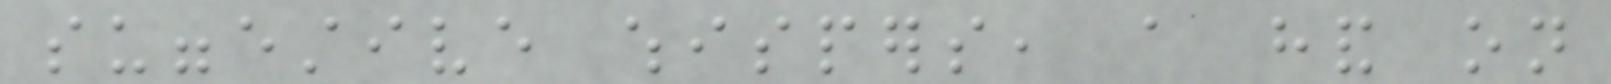suggestive whispers, a hand on
